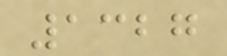1327
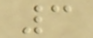3
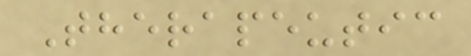Therapeutic
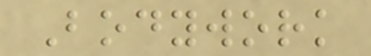Bodywork
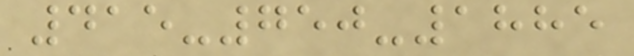415-750-1885
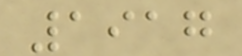1917
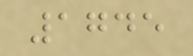1745
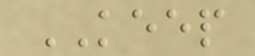KEEP
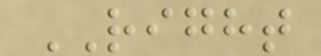RIGHT
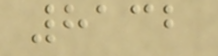8132
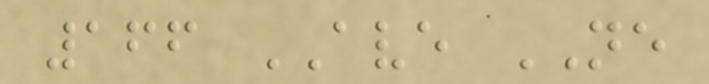166 AVE NE
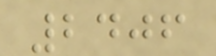2406
